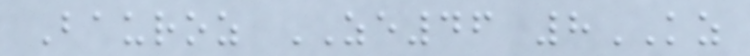Bauroz ZE46 8KZ
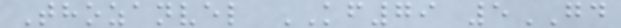Thozanvel KF79 5GD
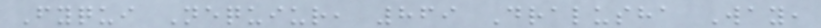Fyqui Nequiur, 869 Dralusha Way,
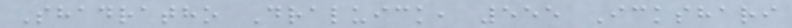Shadratho Draluick, 555 Ickshari
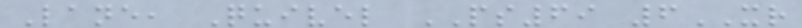Lane, Quivel PS69 6XR
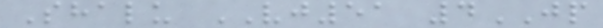Shalu VJ51 4JP
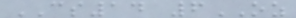CS14 6OZ
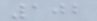102
